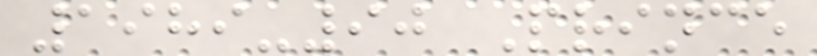1989-90 Prince
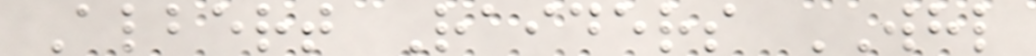Albert Raiders WHL
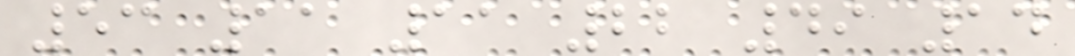53 11 11 22 49 14
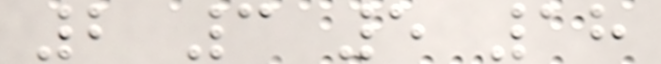2 3 5 18
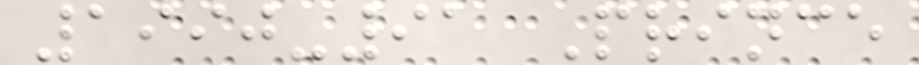1990-91 Prince
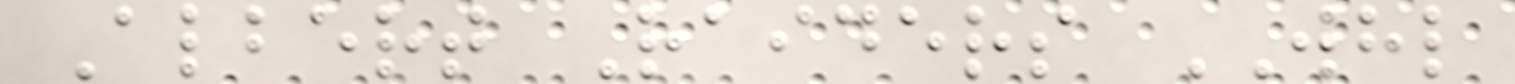Albert Raiders WHL
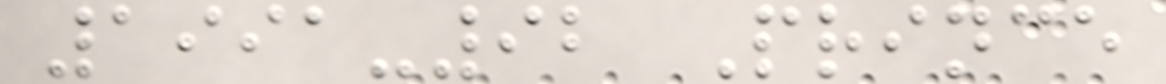1991-92 Prince
